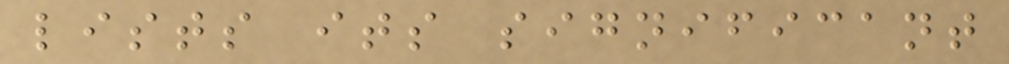lists its significant
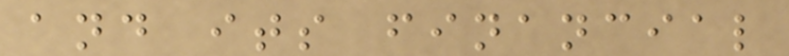and its financial
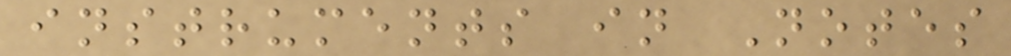instruments in Notes
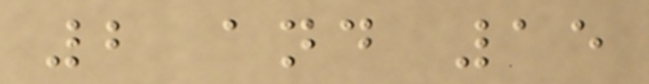2 and 15
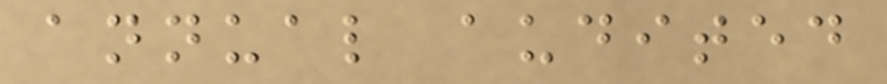annual audited
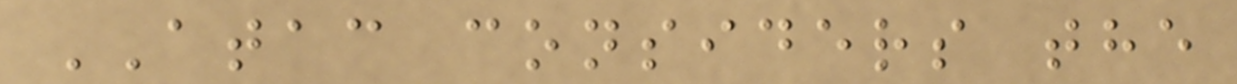ATAC considers the
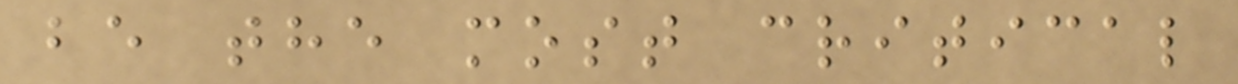be the most critical
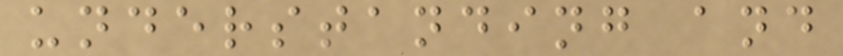understanding and
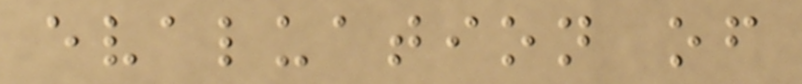evaluation of
